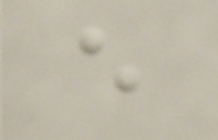e
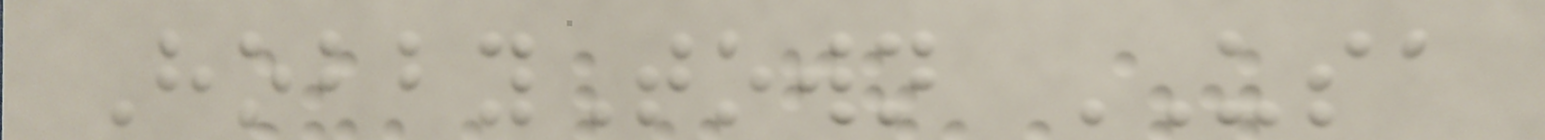HobbyTown USA
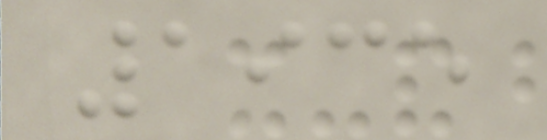1935
